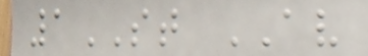1ST AV
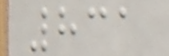831
